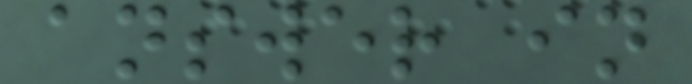answer in
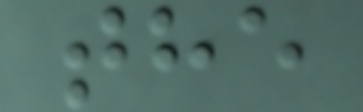the
